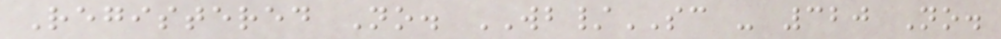Registered No. WB/SC - 320 No.
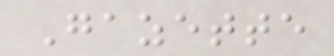Gazette
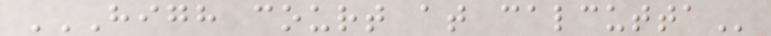HIGH COURT AT CALCUTTA
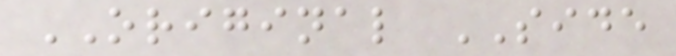ORIGINAL SIDE
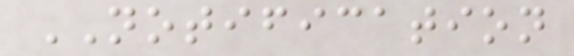NOTIFICATION
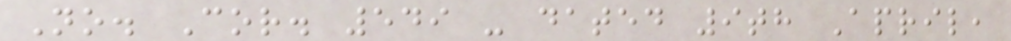No. Cor. 549 - dated 9th April,
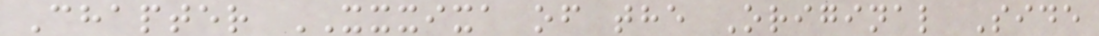Chapter XXXIXA of the Original Side
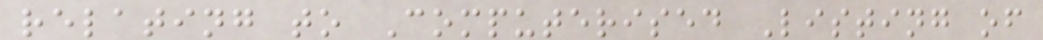relating to Computerised Listing of
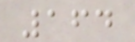164
